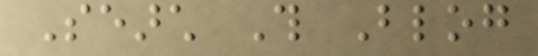Search This Blog
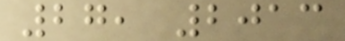27, 2013
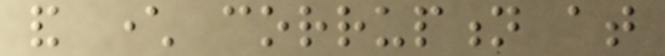and character corruption at
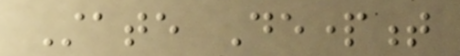State Department
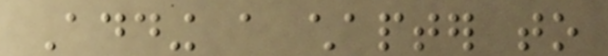Adding a chapter to
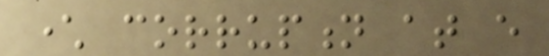character corruption at every
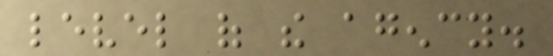level of the agency.
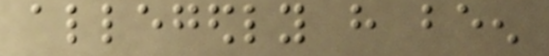allegedly have been
